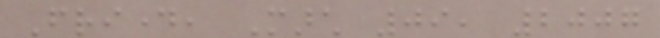Friday, March 09, 2007
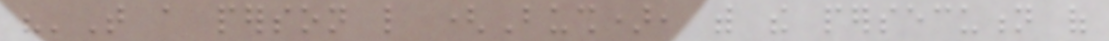"'That a person like (Bush), with the persecution of
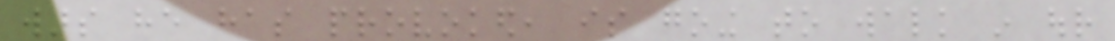wars he has provoked, is going to walk in our
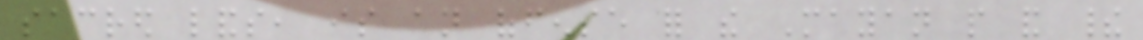sacred lands, is an offense for the Mayan people and their
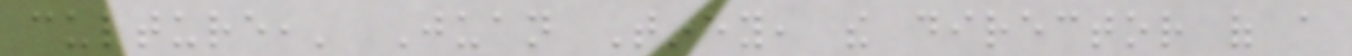culture,' Juan Tiney, the director of a
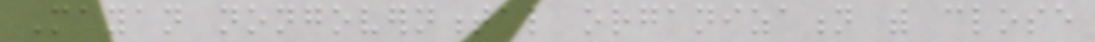Mayan nongovernmental organization with close
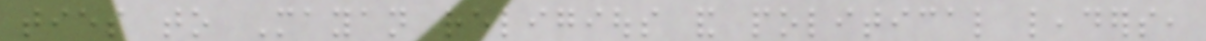ties to Mayan religious and political leaders,
